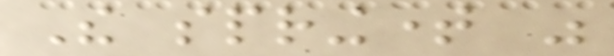The springtime was
